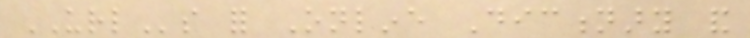URLs for Online Dictionary and
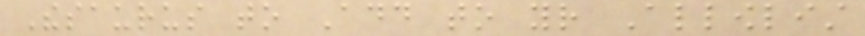Thesaurus to Add to your Allowlist
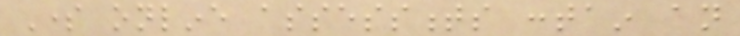Some online assessments contain an
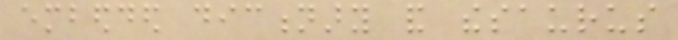embedded dictionary and thesaurus
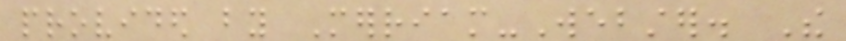provided by Merriam-Webster. The
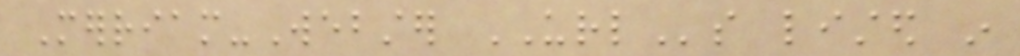Merriam-Webster URLs listed in
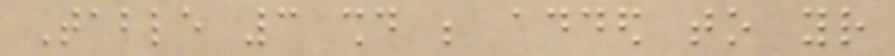Table 3 should be added to your
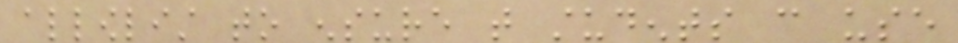allowlist to ensure that students can use
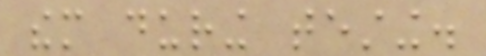them during testing.
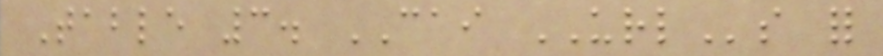Table 3. CAI URLs for
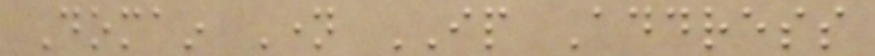Domain Name IP Address
